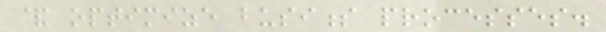& optimize business processes.
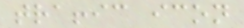traffic icon
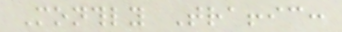Monthly Traffic:
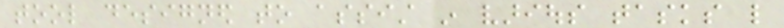tool designed to assist in various tasks like
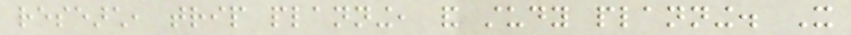research, trip planning, and study planning. It
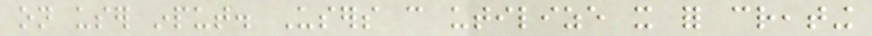on user input. Users can utilize it for creating
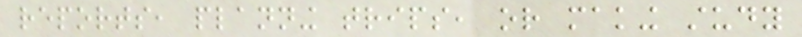reports, planning trips, or making study
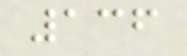136
